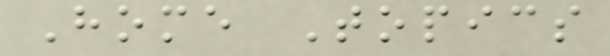Home Topics
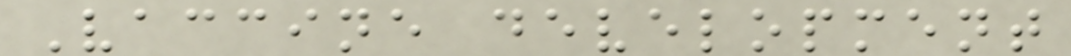Vaccine development
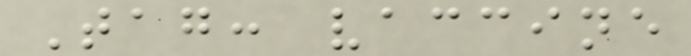Tag: vaccine
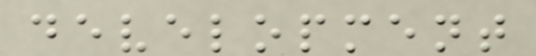development
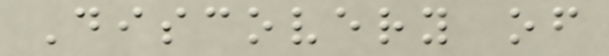Discovery of
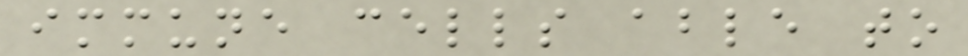immune cells able to
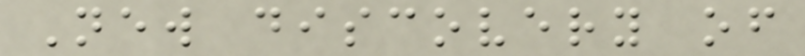New discovery of
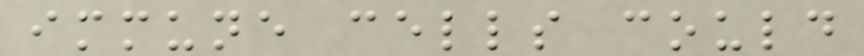immune cells could
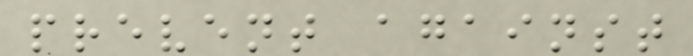prevent against
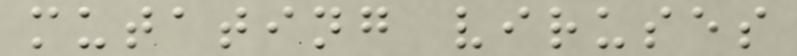mutating viruses
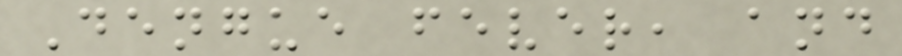Dengue fever, and
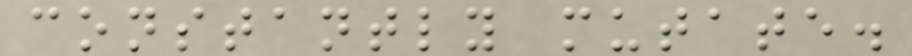constantly mutate.
